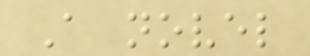A novel
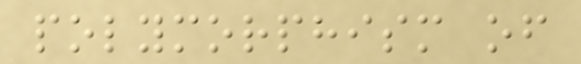polymorphism of
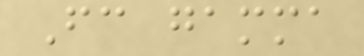Fc gamma
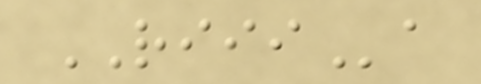RIIIa
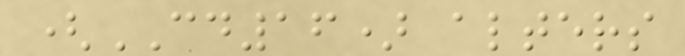(CD16) alters
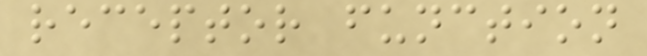receptor function
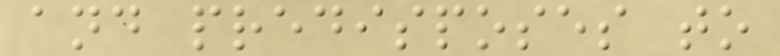and predisposes to
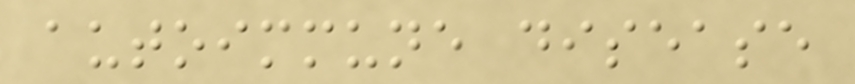autoimmune disease
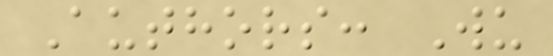Authors: Wu
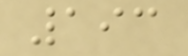193
